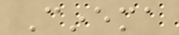Cinema
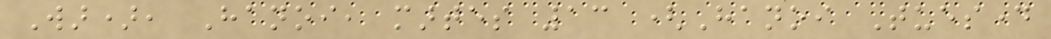War), Hanoi, martes 13 (Hanoi Tuesday
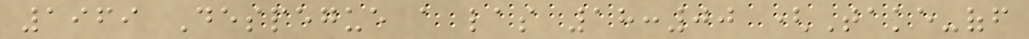1969 Despegue a las 18:00 (Take-off
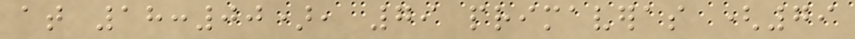at 18:00), 79 primaveras (79
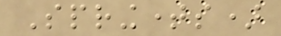Springtimes)
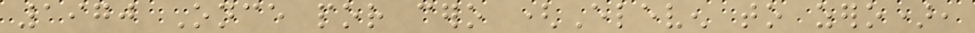1970 Once por cero (Eleven to zero),
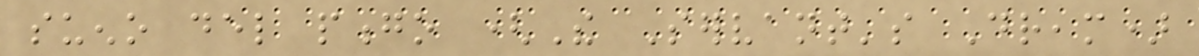sueno del pongo (The Servant's Dream)
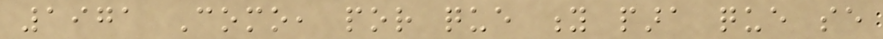1971 Como, por que y para que se
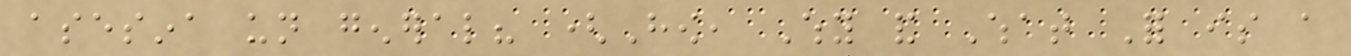asesina un general? (How, Why and What For is a
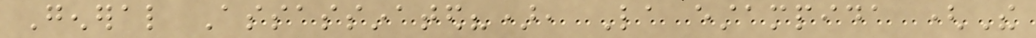General Assassinated?), La estampida (The
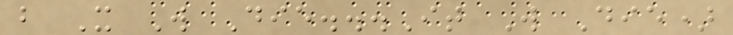but It Will Die...It Will Die)
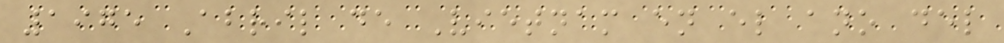1975 Abril de Vietnam en el ano del
